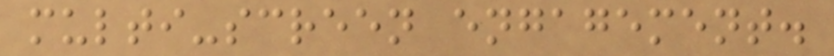multi-screen engagement.
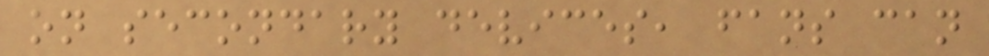on secondary devices, fans can
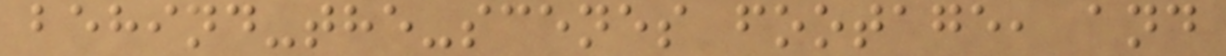behind-the-scenes footage, and
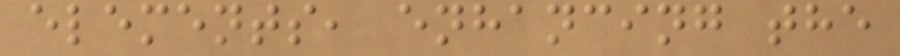elements, enhancing the
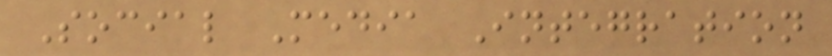Social Media Integration
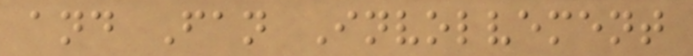and Fan Involvement
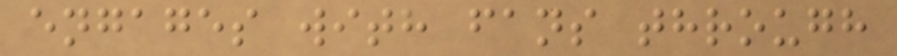engages with fans through
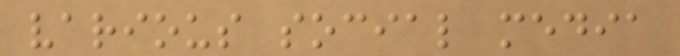various social media
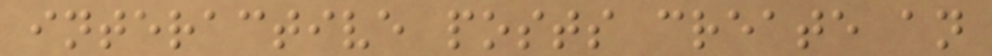interactive posts create an
